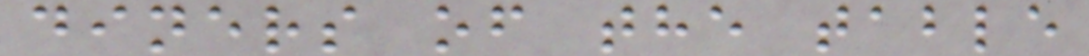diners of the table
